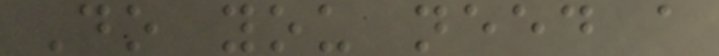Do you need a
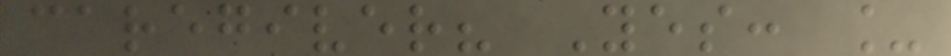caregiver? Yes: _
